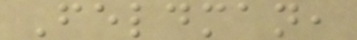Feldman,
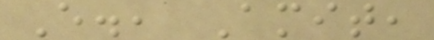E., Amit,
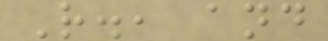R., and
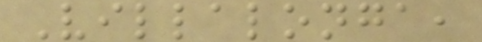Villalonga,
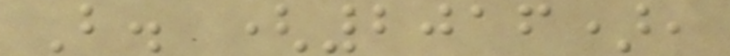B. (2016),
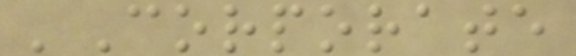'Corporate
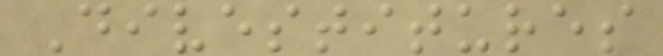Divestitures
